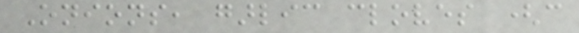Onions, garlic cloves (can
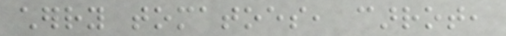cherry tomatoes, carrot,
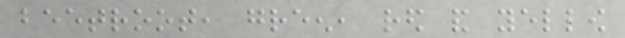beetroot, green, red and yellow
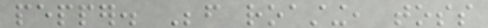pepper. Before roasting, toss
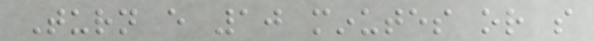Turn every 10 minutes or so
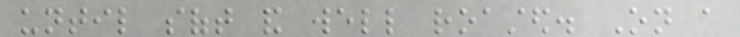until soft and well roasted. On a
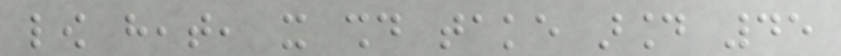low heat, it should take around 45
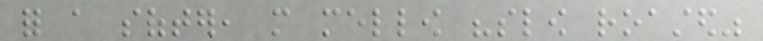for a softer, more mellow "slow roasted"
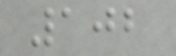102
